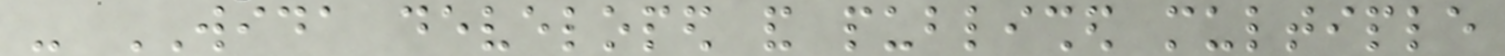- WIDA developed and published multiple
